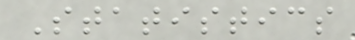Statistics
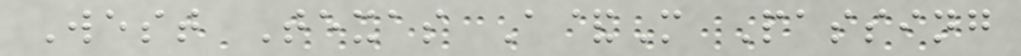West Texas A&M Passing
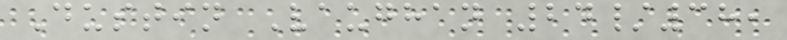Dustin Vaughan 24/38,
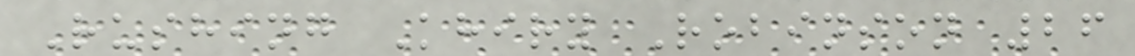Rushing Khiry Robinson 26
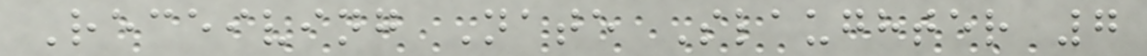Receiving Nate Slaughter 7
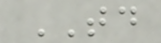TD
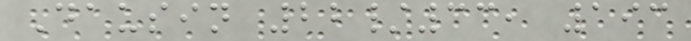Dausin 22/33, 193
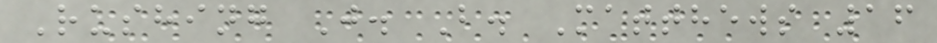Rushing J. B. Matthews 16
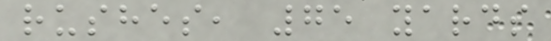rushes, 75 yards
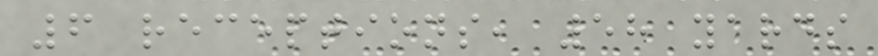6 receptions, 58 yards
